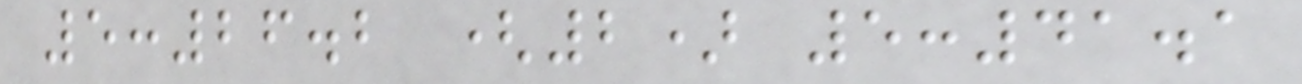5:26.2 (2) 5:41.1
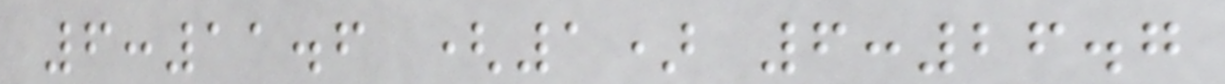6:11.6 (1) 6:26.7
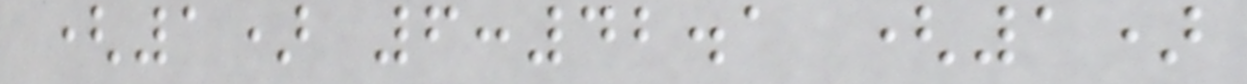(1) 6:42.1 (1)
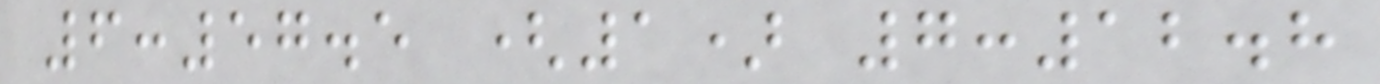6:57.5 (1) 7:12.8
